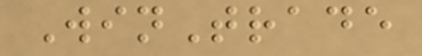WinTrade
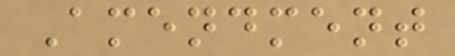Amendment
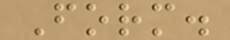Form.
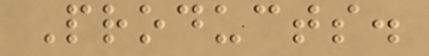Products.
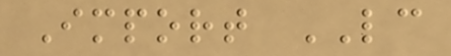Import LC
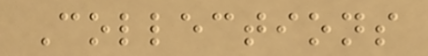Collections
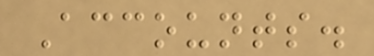Accounts.
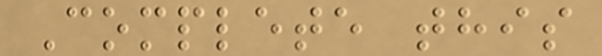Complete this
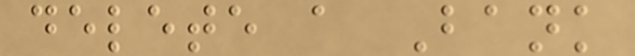delete a Bank
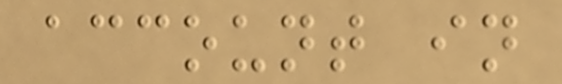account in
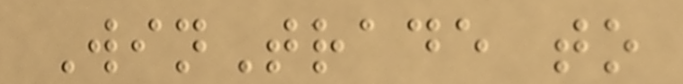WinTrade to
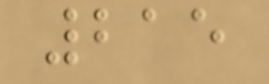215
